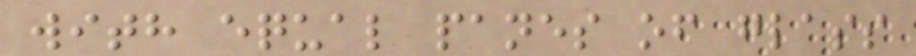with equal panes of glass
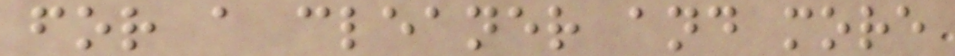for a cleaner and more
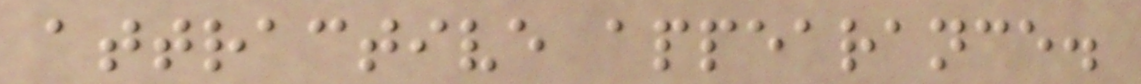attractive appearance.
